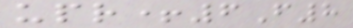upr+6F8
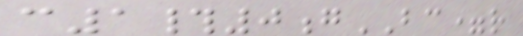c1#0gBC=r
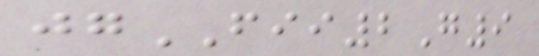jgFII2G9
